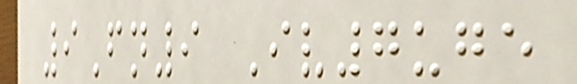9Fn9 Iv7uge
